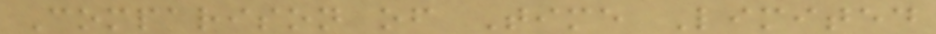Comparison of Time Limited
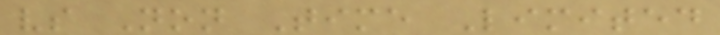vs Non Time Limited
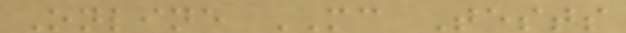Online MC Tests
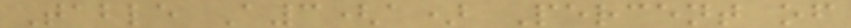Table A3(a) Percent of
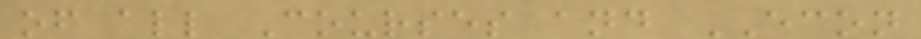of all Courses and ECON
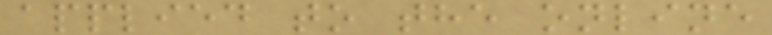applied to the online
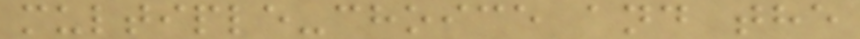multiple-choice and the
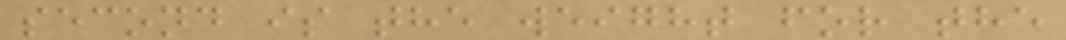second is the weight for the
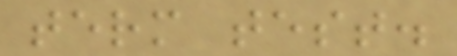term test.
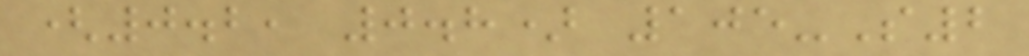(0.2, 0.8) 105-S2
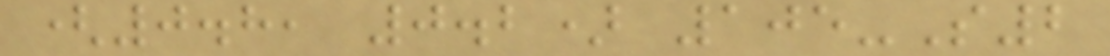(0.8, 0.2) 105-S2
